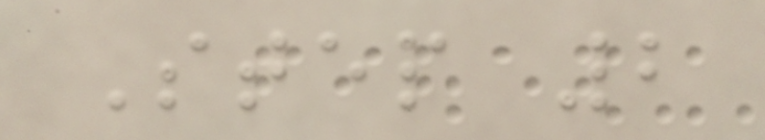Step 2
